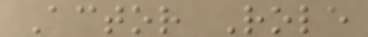Actor Role
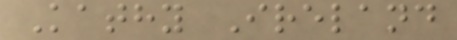Kathy Ireland
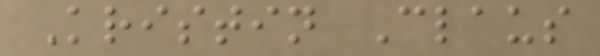Kristin Claus
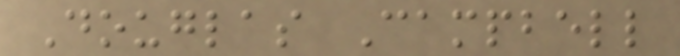Douglas Campbell
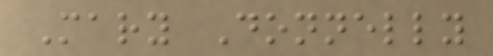Mary Donnelly
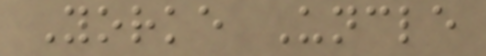Yorke Uncle
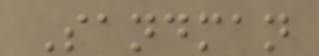Sandman
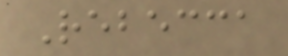Rebecca
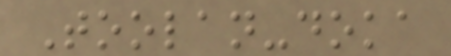Toolan-doka
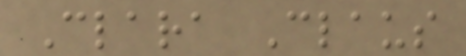Clara Claus
